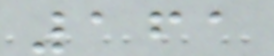161
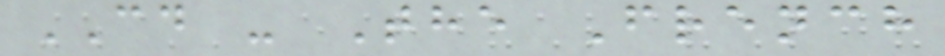CD - The French
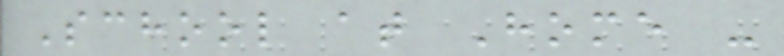School at Home -
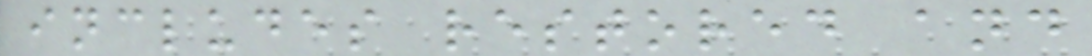includes restored and
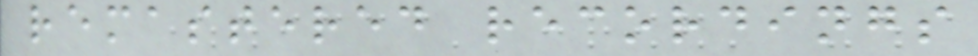remastered recordings
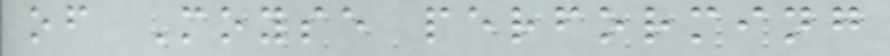of Moyse performing
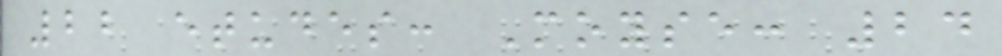22 etudes: Moyse: 24
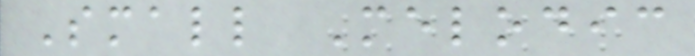Small Melodic
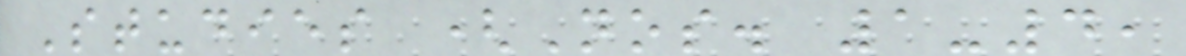Studies (Nos. 1-4,
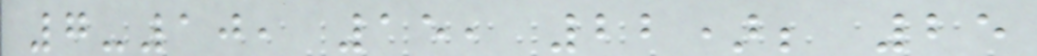7-10, 15, 22); 25
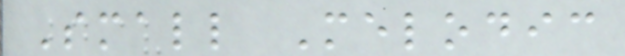Small Melodic
